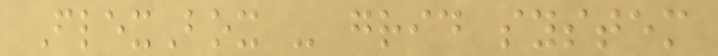FlexBox - grid system
